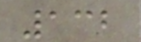132
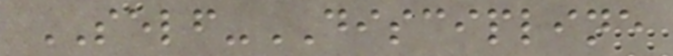SELF-DISCIPLINE
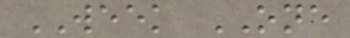WEEK ONE
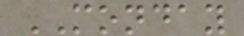MONDAY
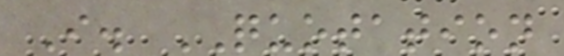I. QUOTATION
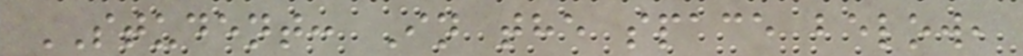STUDENT: In the space below,
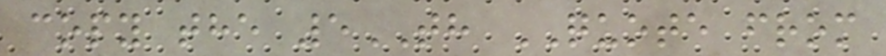copy the 5TH QUOTE from
